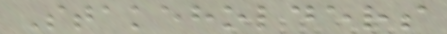Stakeholders
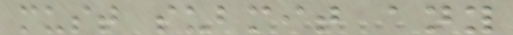must submit any
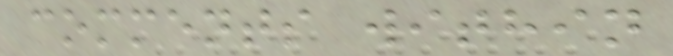comments within
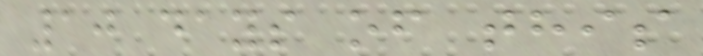10 days of this
